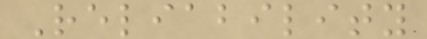Reliability
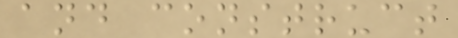and construct
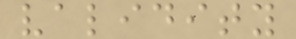validity
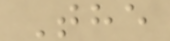The
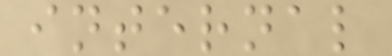internal
